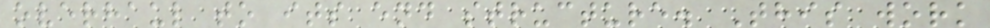overhaul to its end structure. This work
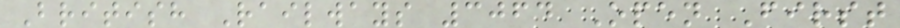British Railways 3064 Open First
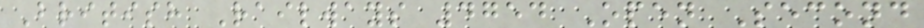British Railways 4754 Open Second
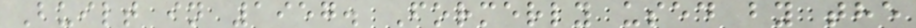Built in 1957. Formerly used by the
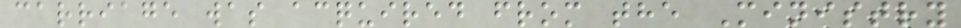carriage was acquired from the Ministry
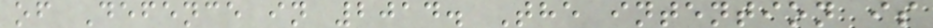of Defence in 2014. The intention is
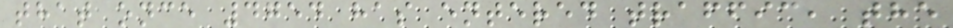that once 4754 has entered traffic, the
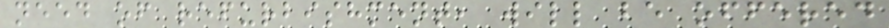need of refurbishment, will be offered
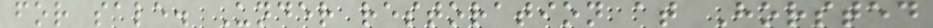for sale. Under restoration at Horsted
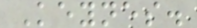Keynes.
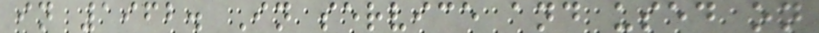in 1962. In service and used on
